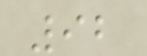92
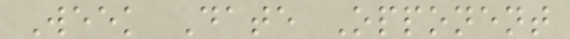Week Date Opponent
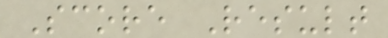Score Result
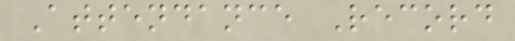Attendance Record
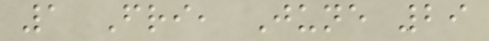1 Fri, June 29
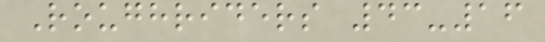Roughriders 43-16
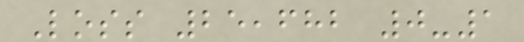Loss 25,682 0-1
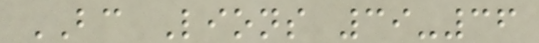BC Lions 39-36
